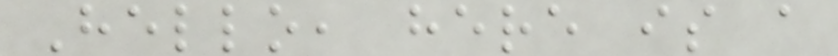Hello, here is a
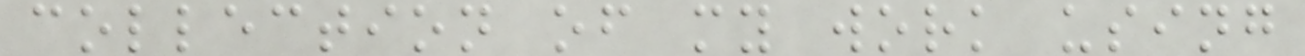collection of my work using
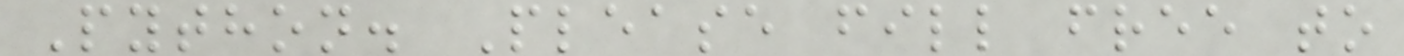Python. Please fill free to
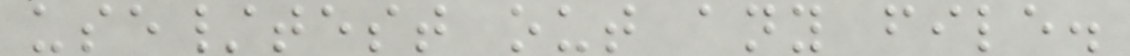use/test out any file.
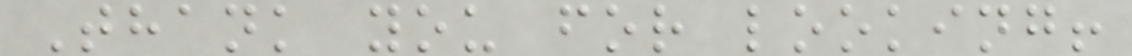Thank you for looking!
